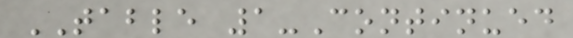TABLE 1-Continued
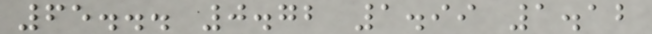65... 0.72 1.99 1.12
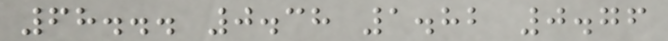68... 0.38 1.82 0.76
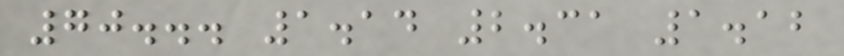70... 1.14 2.31 1.12
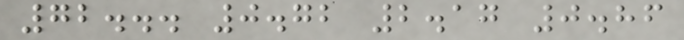72... 0.72 2.17 0.86
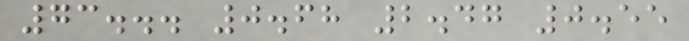73... 0.68 2.47 0.55
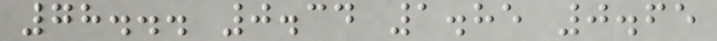78... 0.34 1.85 0.65
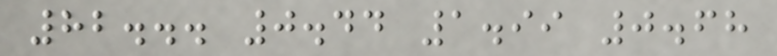82... 0.44 1.99 0.68
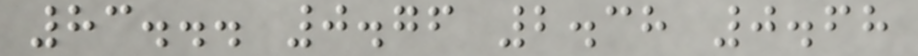83... 0.76 2.38 0.68
